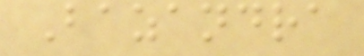Bazandra
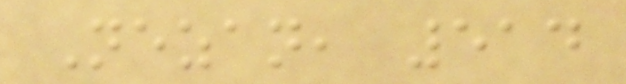Nezan, 514
